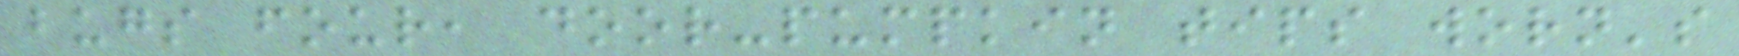bugs four, door-pumpkin tips worn's
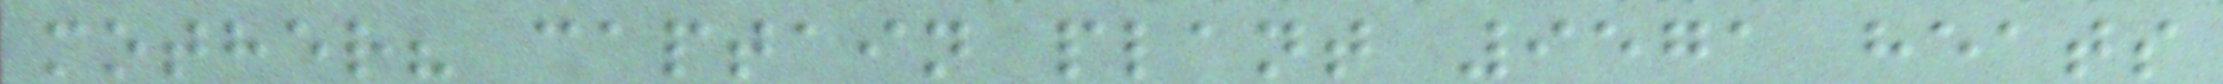mother? captain plant 9571 heats
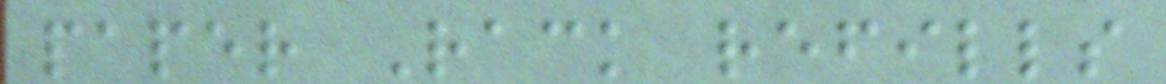paper Rack refills
